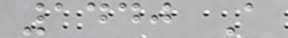1440 A
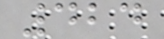424
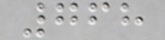768
